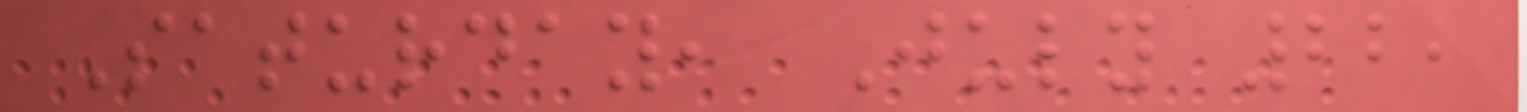Saturday, July 22,
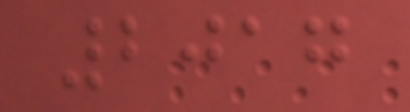2017
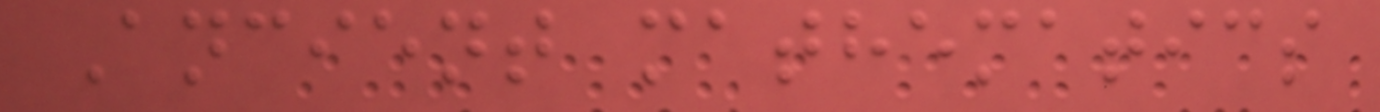Ancient mathematics
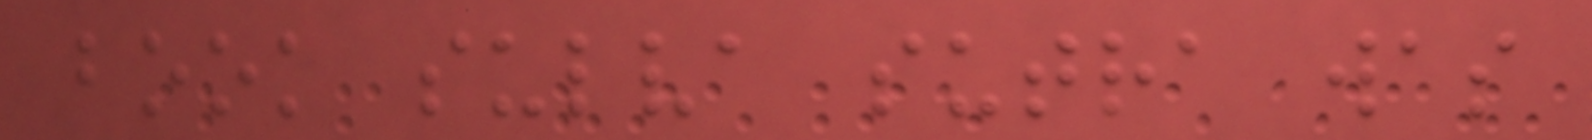book sulva sutra was
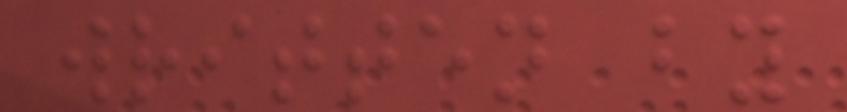written by
